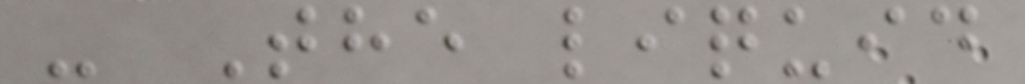- The liquid
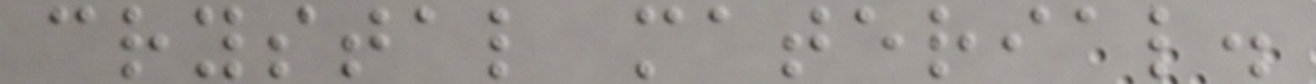crystal material.
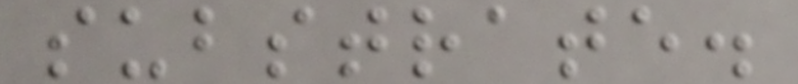substrate.
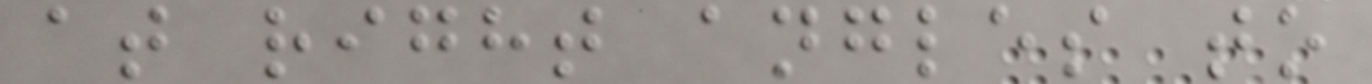at right angles to
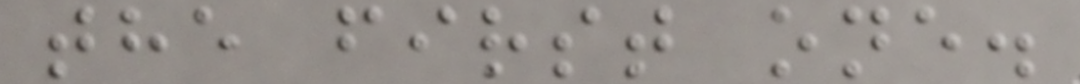the first one.
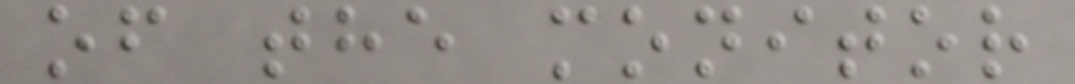of the monitor
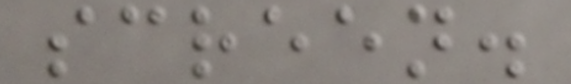screen.
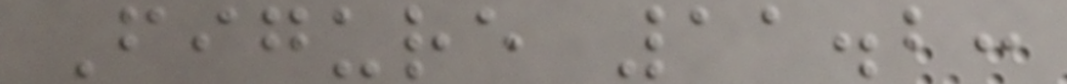Figure 11.2:
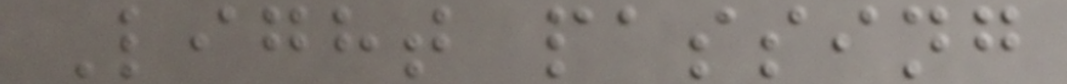Light passing
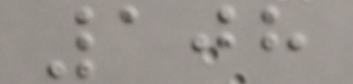108
